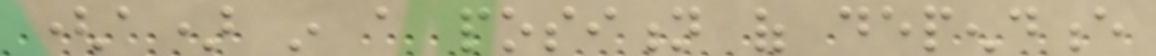(a) in a position of dependence
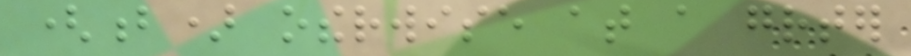(b) otherwise at a greater
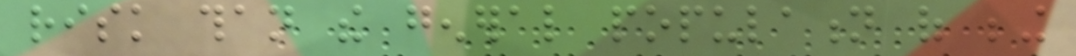risk than the general population of being
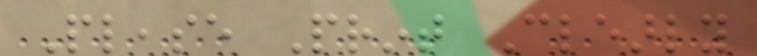Please Print Clearly
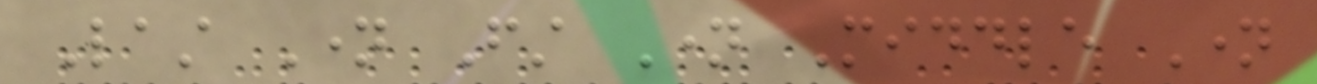Last Name First Name Middle Name
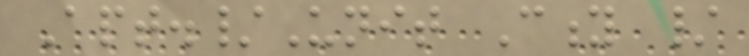Apt./Unit City /
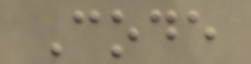Code
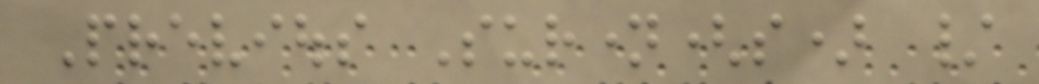Previous Surname(s) /
